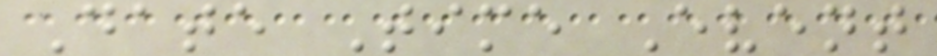Date Time Event
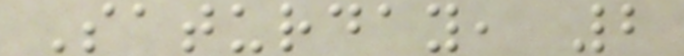Saturday, 2
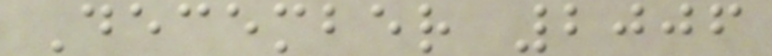December 2006
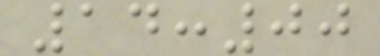14:00
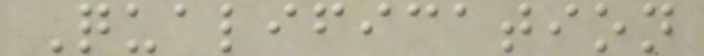Qualification
